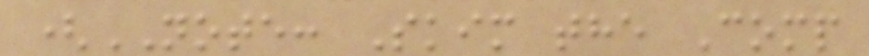(NOTE: Skim the Comp
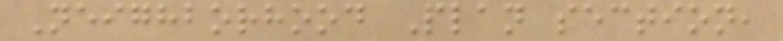Neighborhood Plan section,
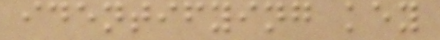identifying key
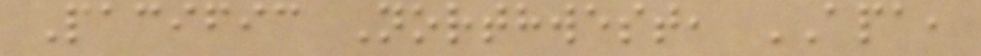Pacific Northwest, APA,
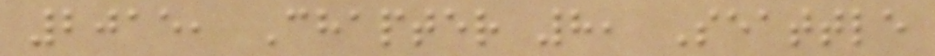2015, Chapter 8, Seattle
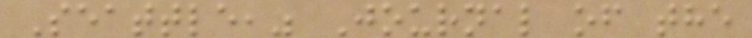Seattle," Journal of the
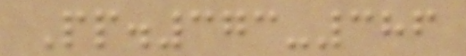Pp.373-386
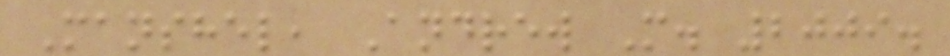Manshel, Andrew M. 2009.
